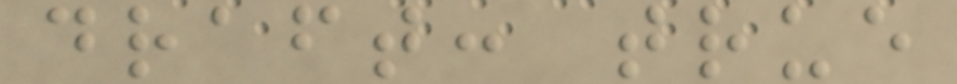draft: true
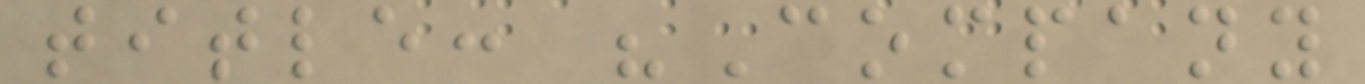title: "Company
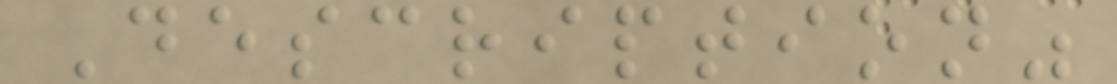Description"
